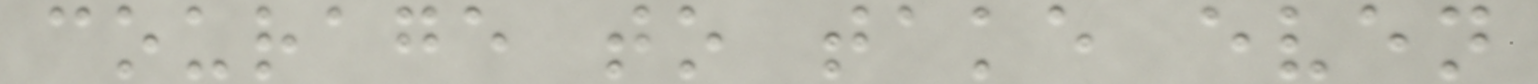courage to take even
